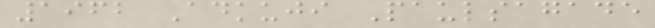1962 Adkuji Paulsagade
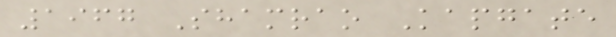1967 Shamrao Kapgate
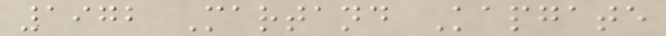1972 Martand Kapgate
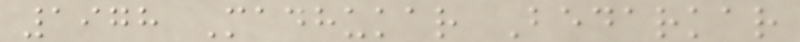1978 Madhukar Bedarkar
